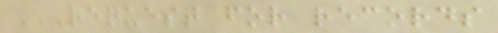REQUEST FOR RECORDS
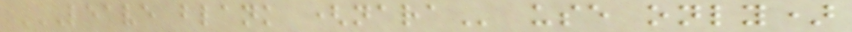LEAVE BLANK (NARA use only)
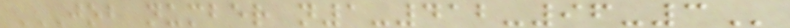JOB NUMBER N1-412-96-3
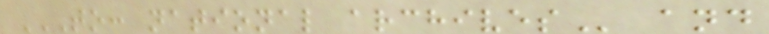TO: NATIONAL ARCHIVES and
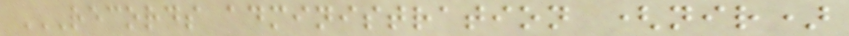RECORDS ADMINISTRATION (NIR)
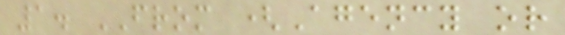1. FROM (Agency or
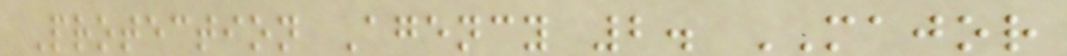Protection Agency 2. MAJOR
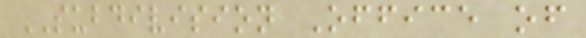SUBDIVISION Office of
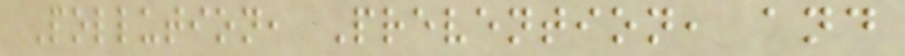Pollution, Prevention, and
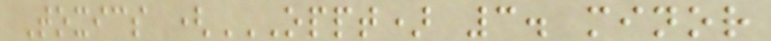Toxics (OPPT) 3. MINOR
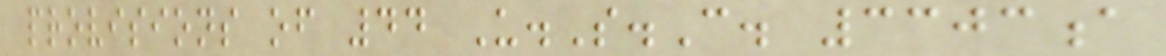provisions of 44 U.S.C. 3303a
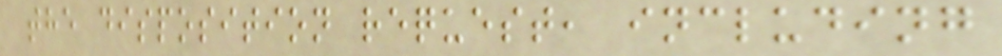the disposition request, including
